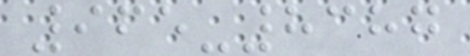965-8387
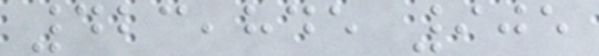423,845 905
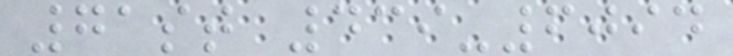71st 439-6094
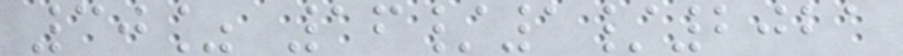30% 16/1/2021
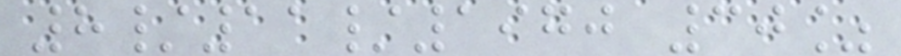8/11/1970 30%
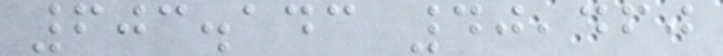603.143 40,460
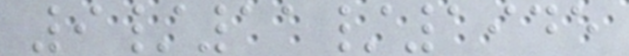9/11/1945
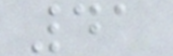41
